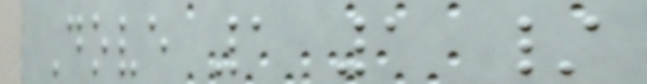Dove 1 1 /
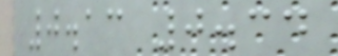0.13 0.34
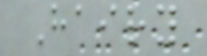Hairy
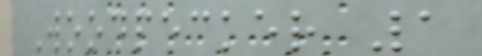Woodpecker 1
